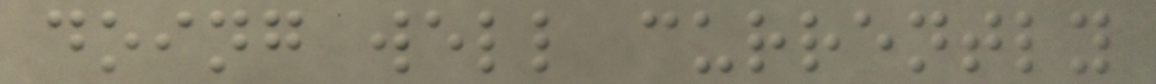doing well currently
